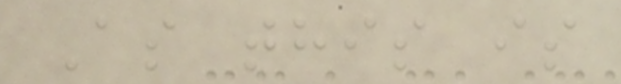As this is
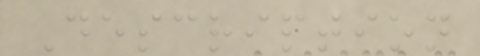Description
